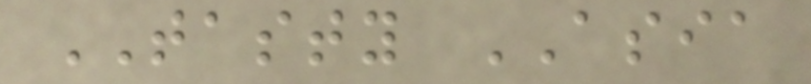TASTY ASIA
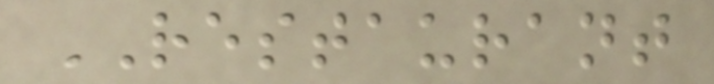RESTAURANT
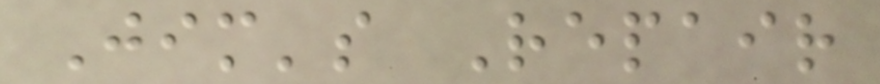Jim's Repair
